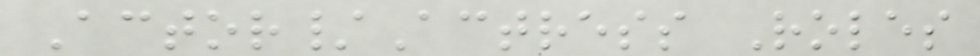Actor/Actress Roles
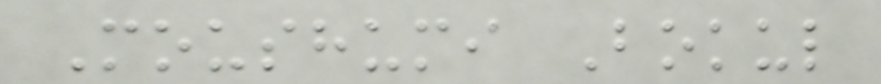Moushumi Bokul
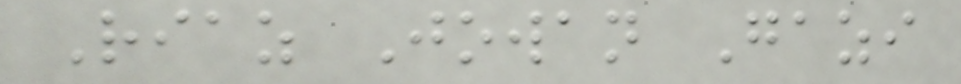Riaz Jowan Gazi
